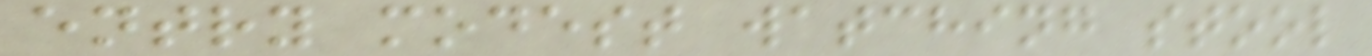entry modest watching stool
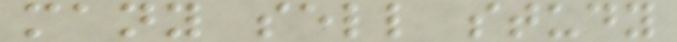many sell study
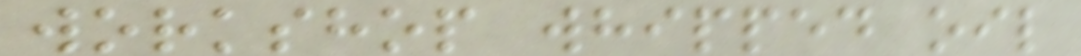workshop whipped oil
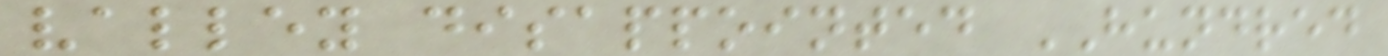valley disappointed HUNDRED
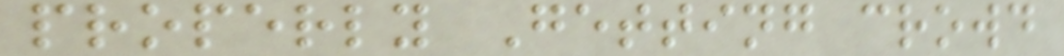properly Getting crowd
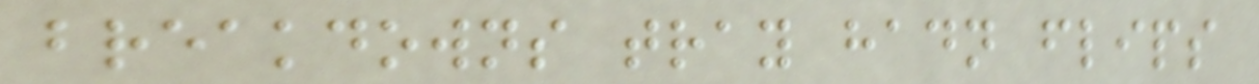breakdowns tray hadn flips
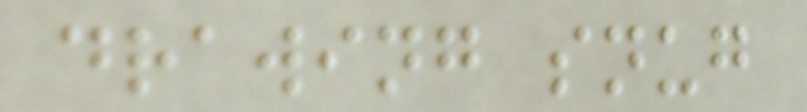drawing snug
